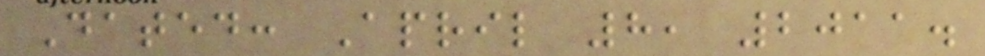Dated: April 8, 2011.
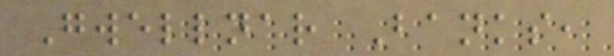Gwellnar Banks,
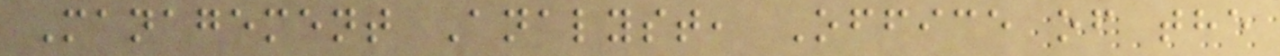Management Analyst, Office of the
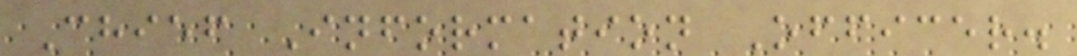Chief Information Officer.
